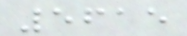5615
